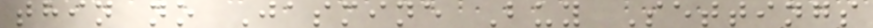thin no Jasmine Buy Settings
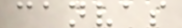canvas
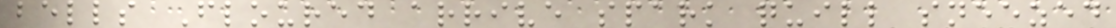bells Floured arrive spark quill sneezed
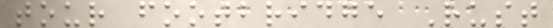tour footbridge Rust
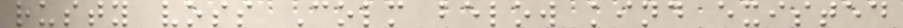rusty voss Colm below kind existed
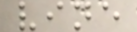vine
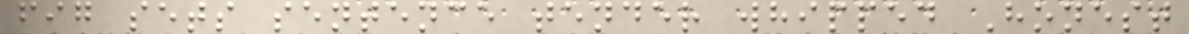fig sets sentence tender whipped Honest
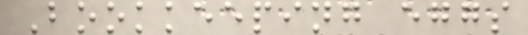Bookkeeping eggs
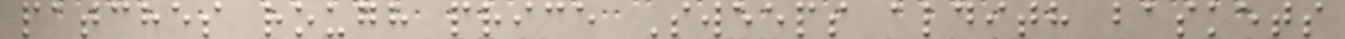patches rough price Sweeps aldith baskets
